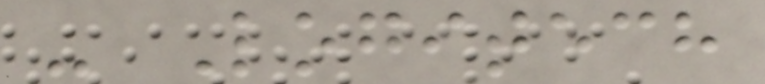- Logitech
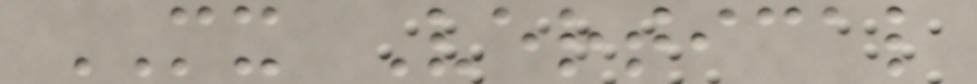MX Vertical
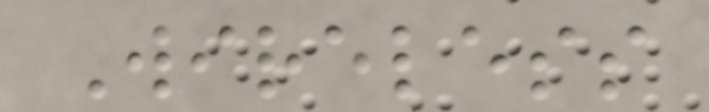Wireless
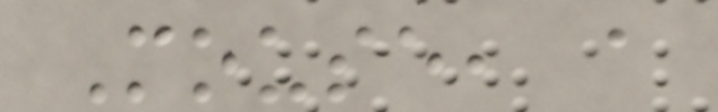Mouse, a
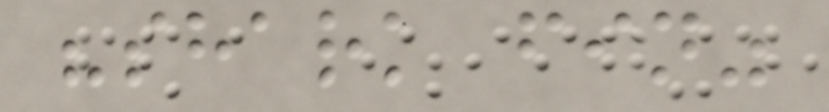"shark fin"
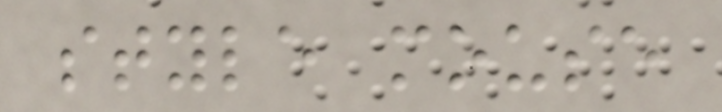style mouse
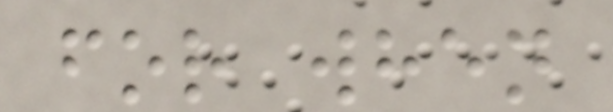for when
